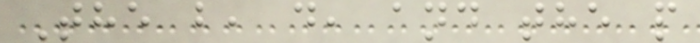The b, d, and the p
